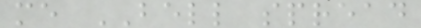me BELL spread
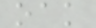oak
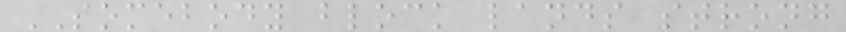SOMEBODY block lands strong
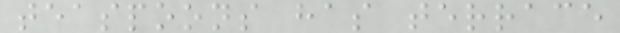teaspoons has terrace
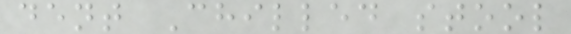dent Chilled stool
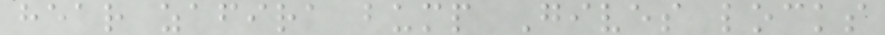hear zafira bump Gives locks
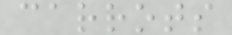carrots
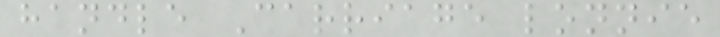handle Carriage lonnie
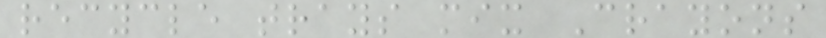recycle trays mix Crayons
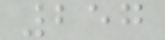257
